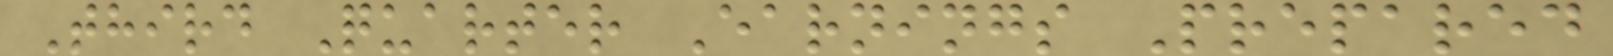Third Quarter Earnings Prepared
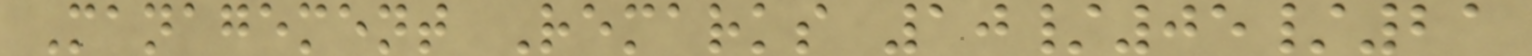Management Remarks 10/05/21
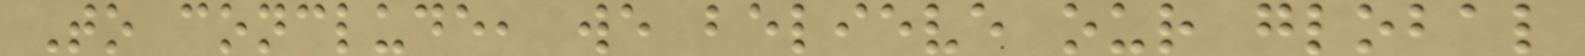To conclude, we believe our global
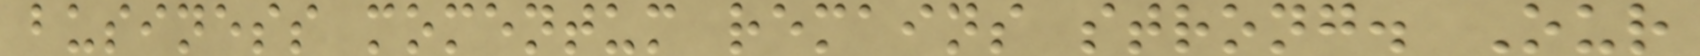business momentum remains strong. Our
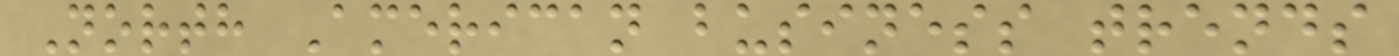North American business trends
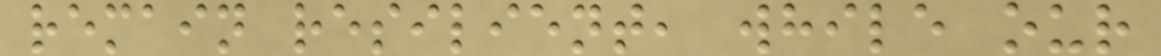remain resilient, while our
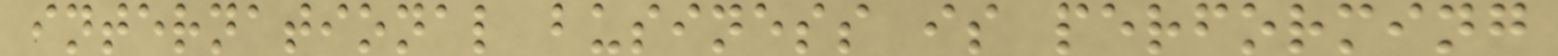international business is performing
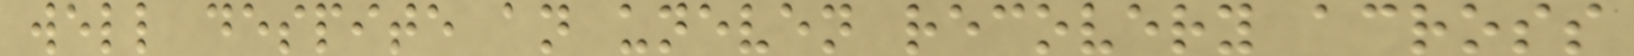well despite an uneven recovery across
